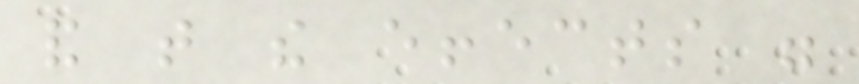and that the effects were
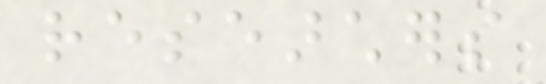researchers
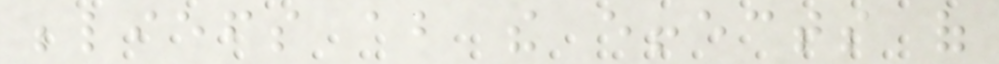beliefs about the effects of
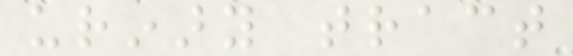urinary tract
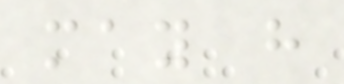may have
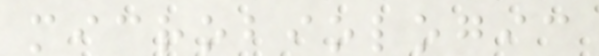microbiologic
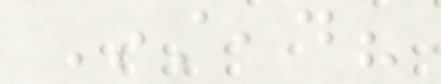Instead?
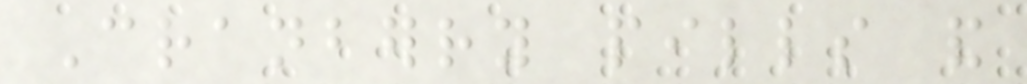Cranberry pills and
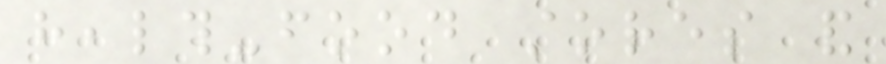health-food stores and
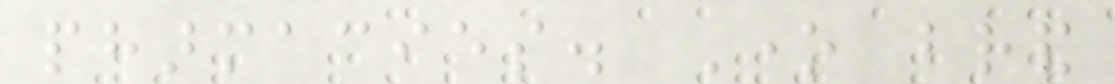pharmacies. One brand
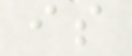is
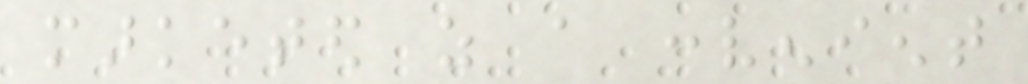marketed as a convenient
